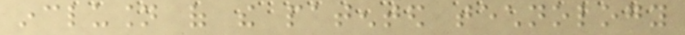inclusion of the patented technology
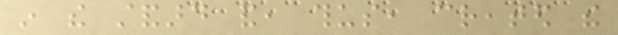in the standard and, thus, created the
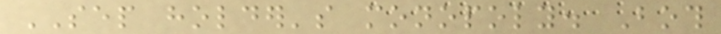SEP holder's monopoly. Both
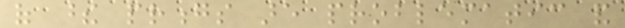of these prongs are problematic and
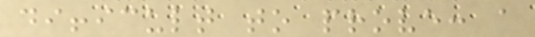difficult to prove: a
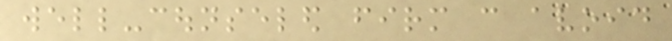well-counseled firm can avoid
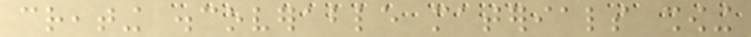creating discoverable materials showing
